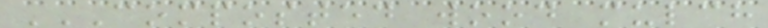COMPOSTED WOOD MULCH
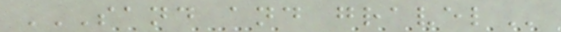SAND AND GRAVEL
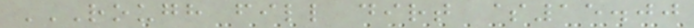ROUGH FILL DIRT $15.00
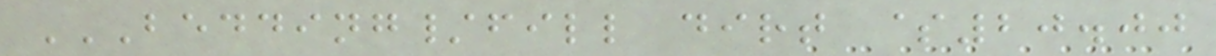BEDDING/FILL DIRT $20.00
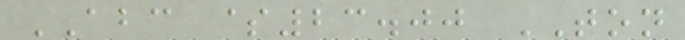ABC $23.00 TON
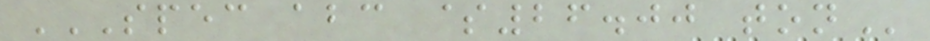SPEC ABC $26.00 TON
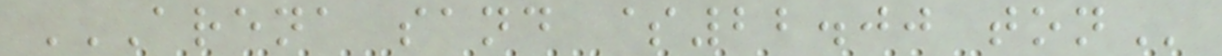ARENA SAND $22.00 TON
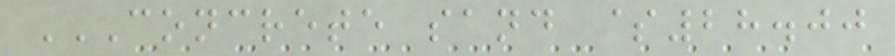CONCRETE SAND $28.00
